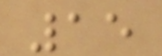15
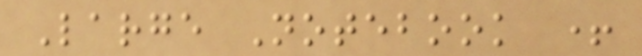Large Notebook +
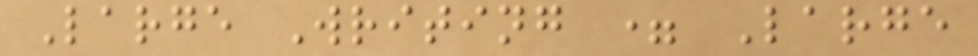Large Writing = Large
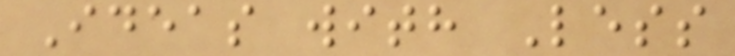Ideas with Less
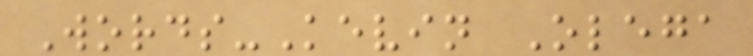Words-Kevin Olega
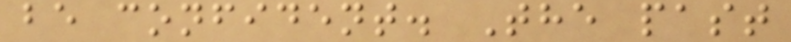be confident. The past
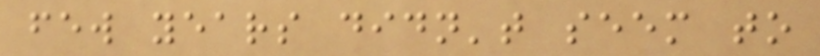few years didn't seem to
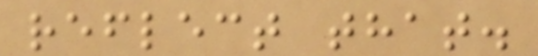reflect that.
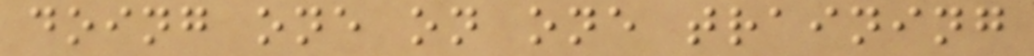doing one on one training
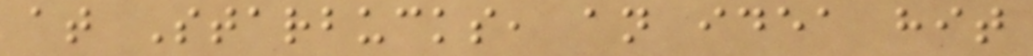at Starbucks, an idea hit
